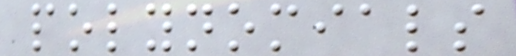polynomials
